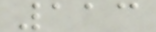113
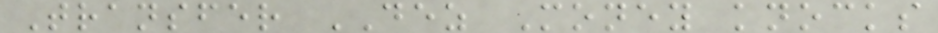Transfer DEZ Money knocks
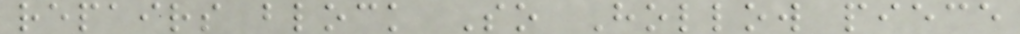repairs block So Hollow piece
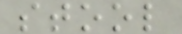stool
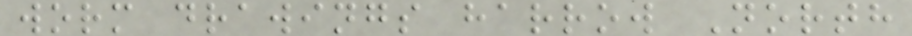worm drawings harrow North
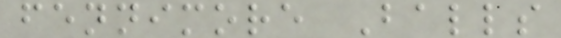fennimore Balls
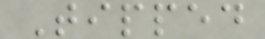Tipped
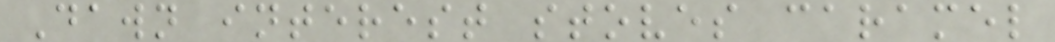Dawn interest stoves caramel
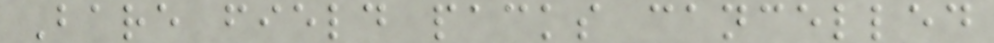Bare field packs cancelled
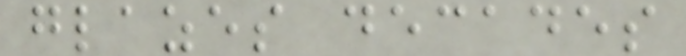glazes decades
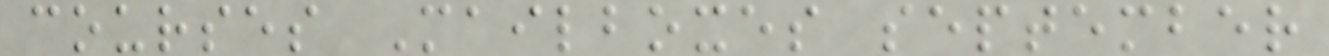courses Mailboxes september
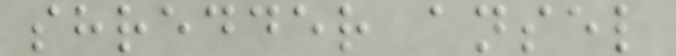shredder ansel
